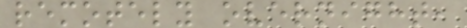remotely overnight,
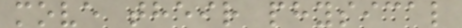move their physical
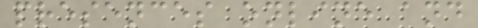presences online and
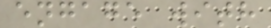engage with
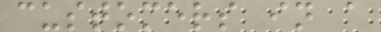customers in a
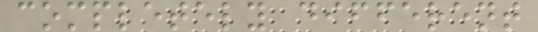completely different
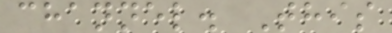channel. This
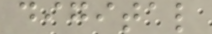digital
